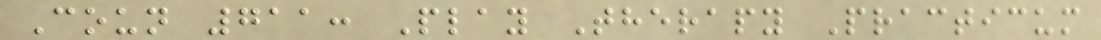Coun 711: Play Therapy Practicum
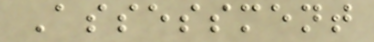Assessment
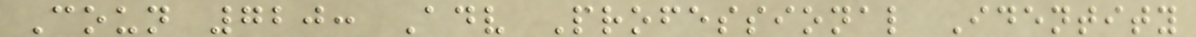Coun 720: Adv Professional Identity
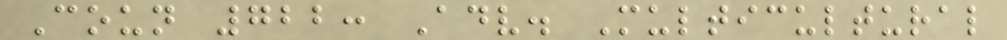Coun 722: Adv. Multicultural
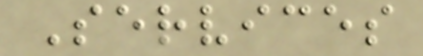Services
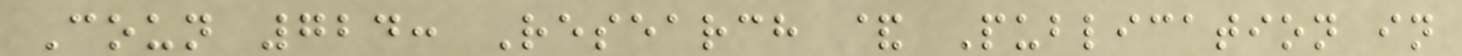Coun 724: Research & Publication in
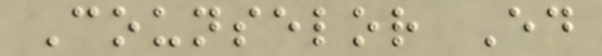Counselor Ed
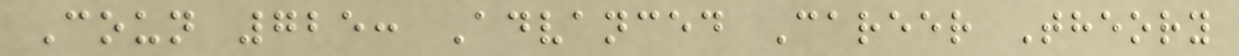Coun 725: Advanced Career Theory
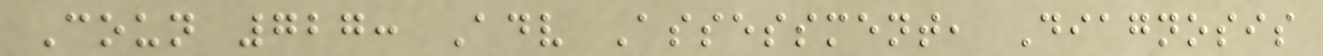Coun 727: Adv Assessment, Diagnosis
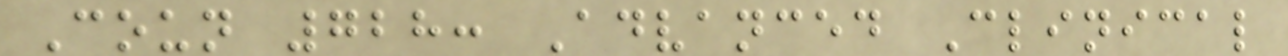Coun 728: Advanced Clinical
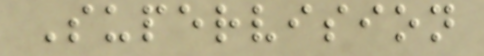Supervision
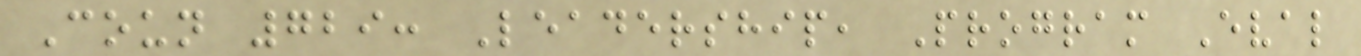Coun 729: Leadership, Program Eval
